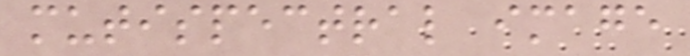mutispectral image
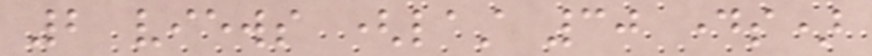2 views (last 30 days)
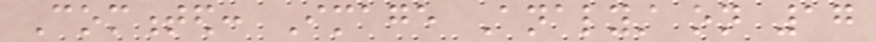Commented: Image Analyst on 17
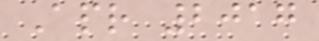Apr 2017
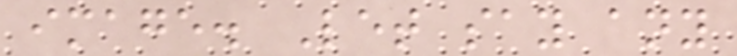image. Let say any
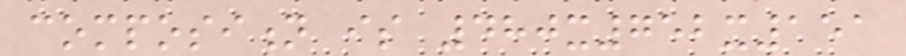composition is 480x752x151
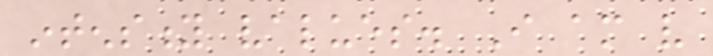intensity values. I am very
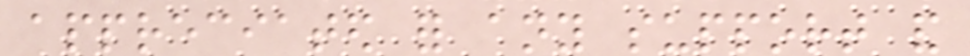appreciated for any support and
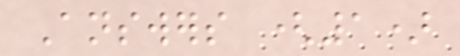Answers (1)
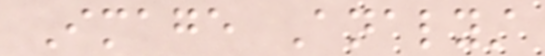Image Analyst
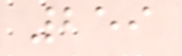259
